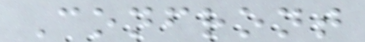Confront
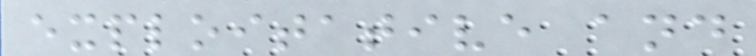exploitative and
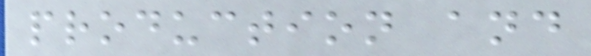production and
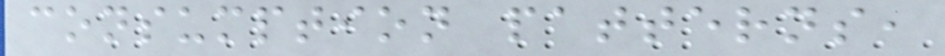consumption patterns,
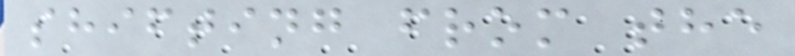shifting from the
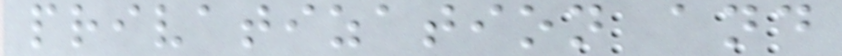privatization and
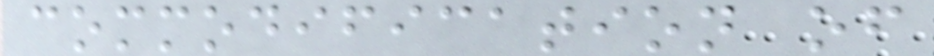commodification of
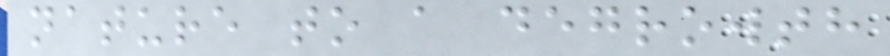nature to a degrowth
